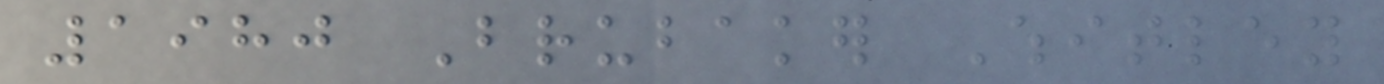1980 Brubaker Whitley
